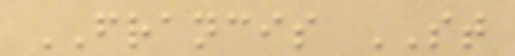FRANCIS ST
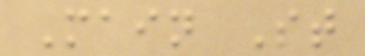Main St
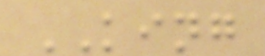KING
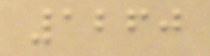1260
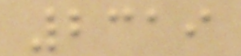2319
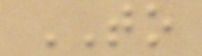TO
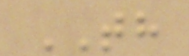TH
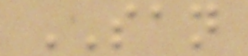SAN
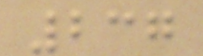237
